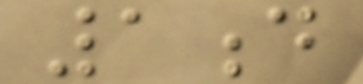1d
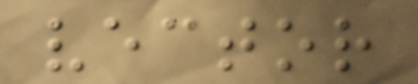vector
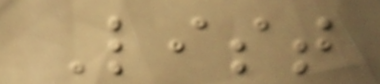List
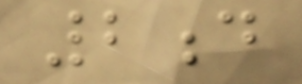2d
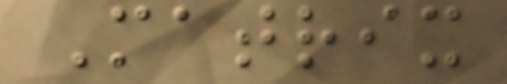Matrix
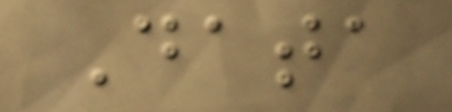Data
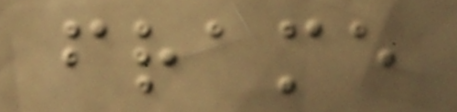frame
